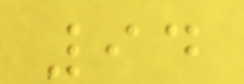94
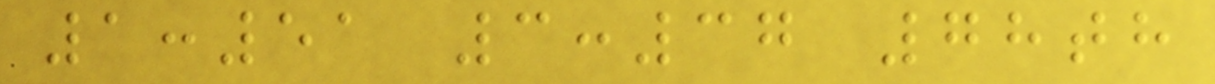1:51 3:37 78th
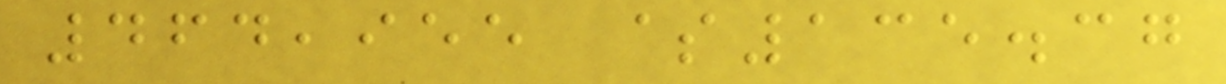464,955 $135.37
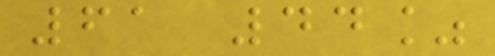61 44%
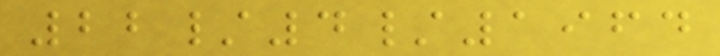22/4/1964
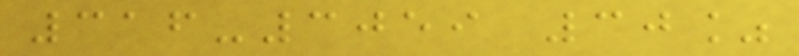316-3059 30%
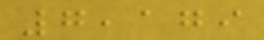7,179
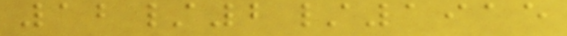12/2/1915
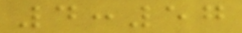4:57
